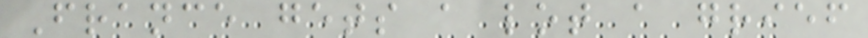France gets a lot a grief
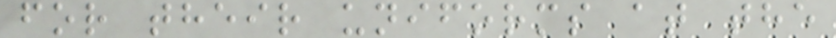for their uniforms at the
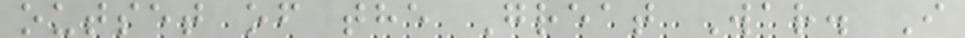outset of the Great War. I
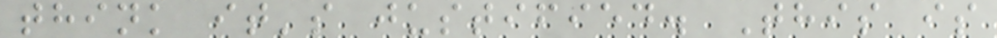think it's justified. This is
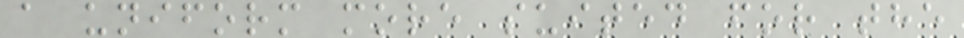a uniform more suited for the
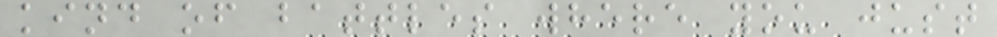kind of battles where you just
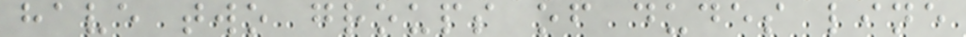have two groups of dudes line
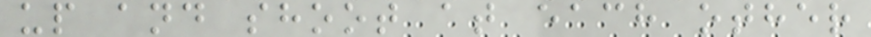up and shoot at each other
